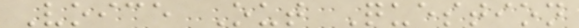Voice Out Question
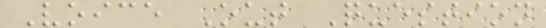Voice Out Question
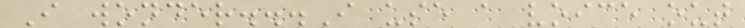I wonder...I use a voice out
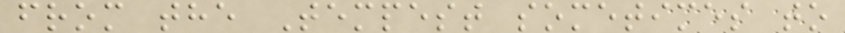from the Tempest sometimes to
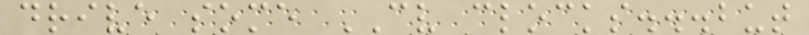drive some CV clocks...but
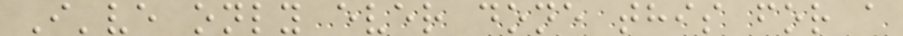I've only ever done this for a
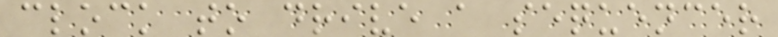clock to drive a sequencer
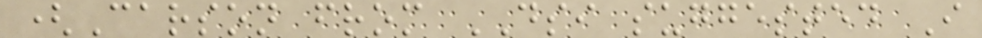(Carson from DSI suggested I
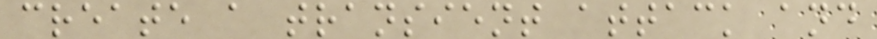create a transient attack and
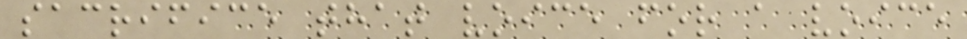sacrifice that voice for a voice
